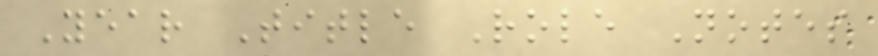Year Title Role Notes
